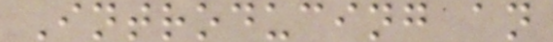Introducing an
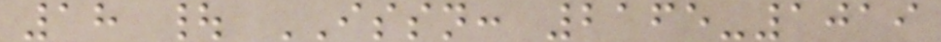18 | ISSN: 2165-1019
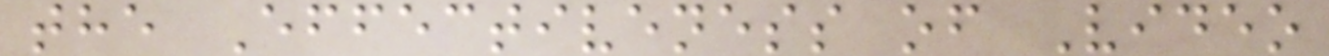the Effectiveness of Video
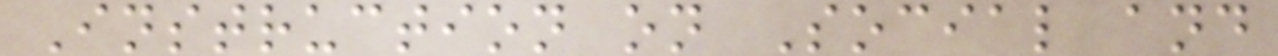Instruction on Social and
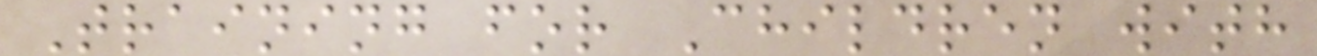Training for Children with
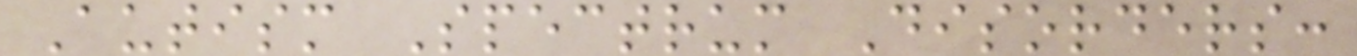Autism Spectrum Disorders:
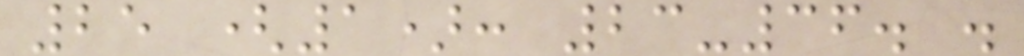25 (1): 23-36. .
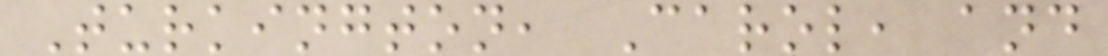Turkington, Carol, and
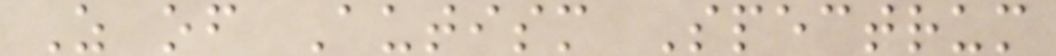Z of Autism Spectrum
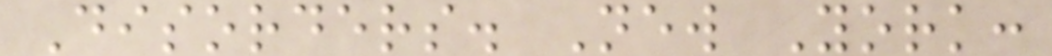Disorders. New York:
